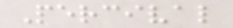Percival
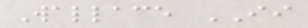Wallace II
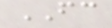FC
